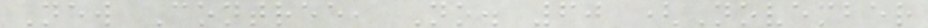New Contree, No. 60 (November
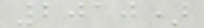2010)
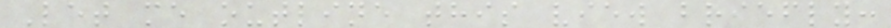Let me outline this view briefly:
